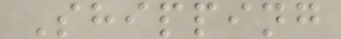Shipping
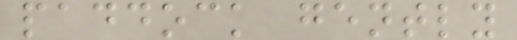paddock gently
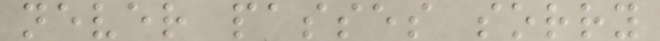never passes sorry
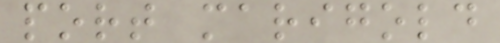port marigold
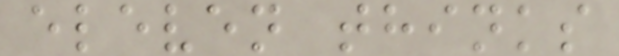eleven thinks
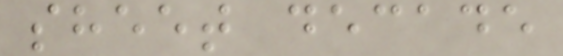sheet decade
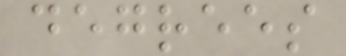degrees
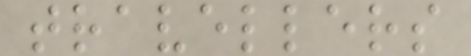travellers
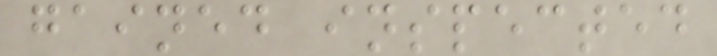gained inspected
